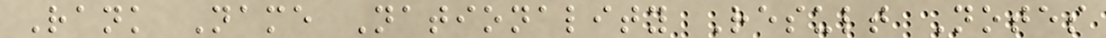Rank Name Nationality Result Notes
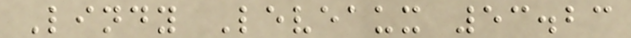Lindy Leveaux 53.23
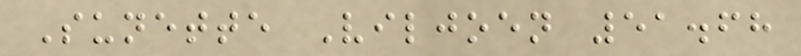Sunette Viljoen 51.68
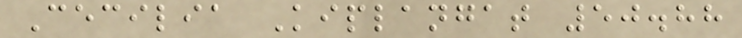Cecilia Kiplangat 50.88
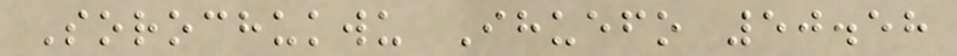Sorochukwu Ihuefo 50.58
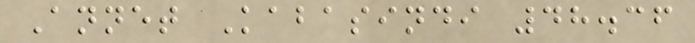Annet Kabasindi 48.36
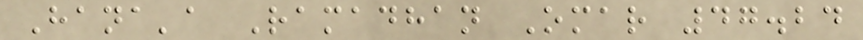Hana'a Ramadhan Omar 47.24
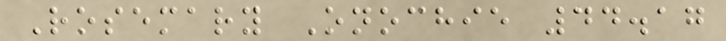Rosemary Onochie 44.17
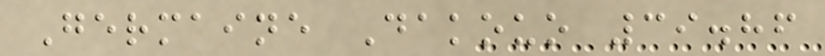Germaine Dakouo 39.86
